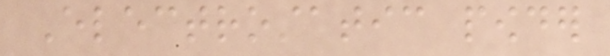Electrostatic powder
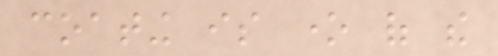coating is one of the
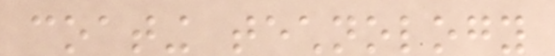coating technology
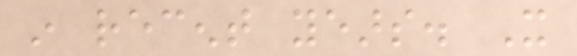in recent years. It
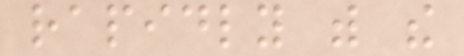rapidly with the
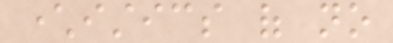characteristics of no
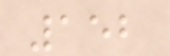152
